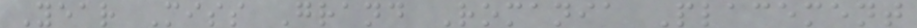Year Miss Grand Romania Placement
